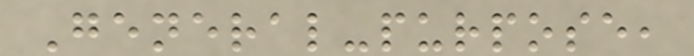General-purpose,
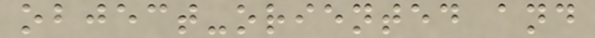object-oriented and
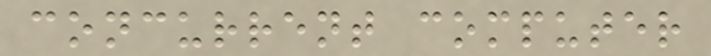concurrent computer
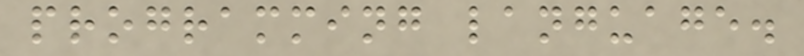programming language.
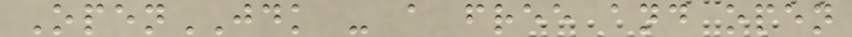OpenJDK - a free and open
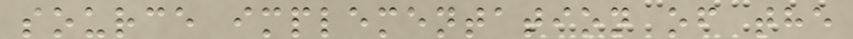source implementation of the
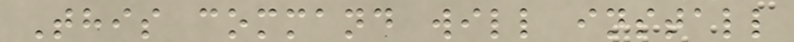This command will install
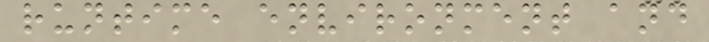runtime environment and
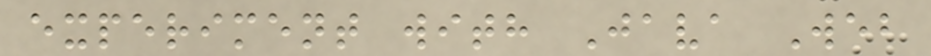experiment with Java Web
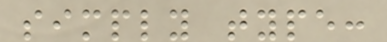simply type:
